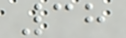38
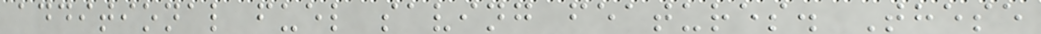additional fuel saving features. These
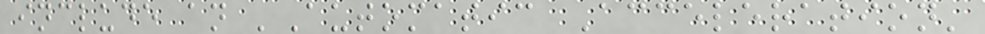include an 'Automatic Acceleration'
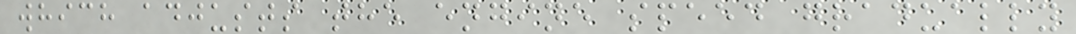which adjusts the engine speed gradually
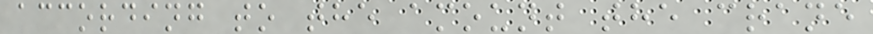according to the amount the crane
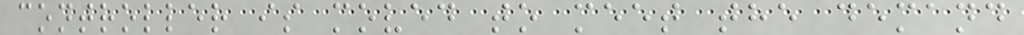controller is moved to meet the demand
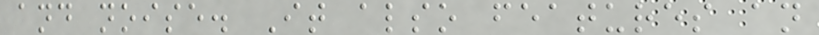and noise. It also features an
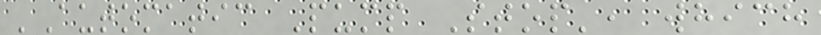'Automatic Pump Stop', which
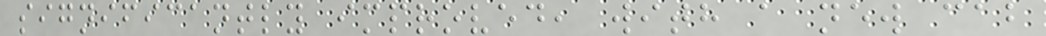significantly improved, with a new cab
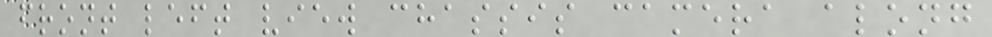front left view chassis camera along
